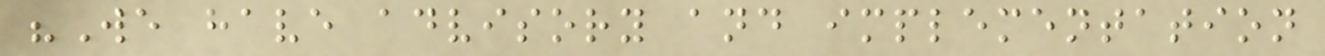"We have advisory and implementation
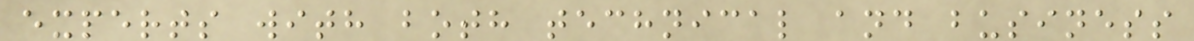experts with both technical and business
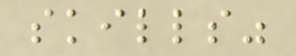skills"
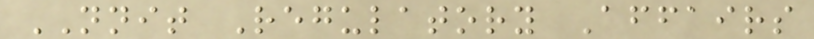NNIT Regulatory Affairs
